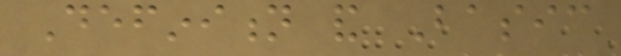Definition and Basic
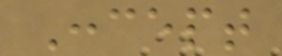Concept
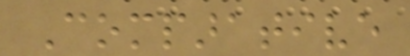Comparative
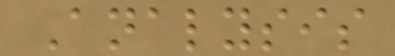Analysis
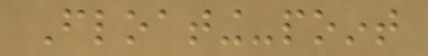Floating-point
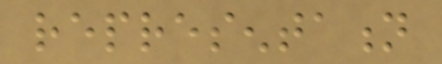representation
